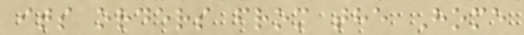its orders from the Home
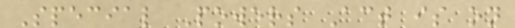Special Powers Act is on
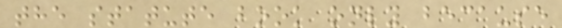the statute book only because
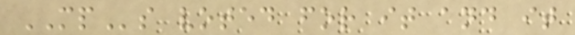MPs voted for it and it
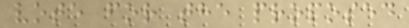vote for the proposed
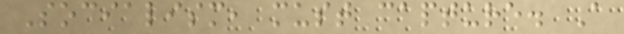Socialism, must capture. A
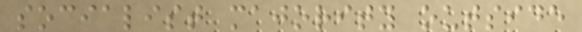socialist majority outside
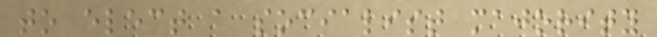to elect a socialist majority
